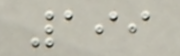199
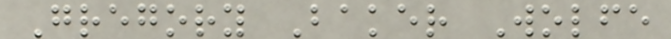Gregory Baker Wolfe
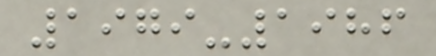1979-1986
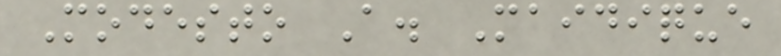Modesto A. Maidique
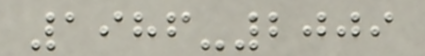1986-2009
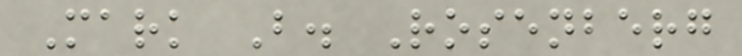Mark B. Rosenberg
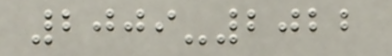2009-2022
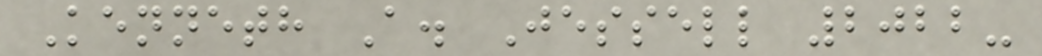Kenneth A. Jessell 2022-
